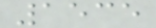1535
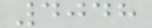4048
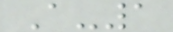A-1
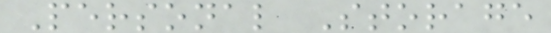Personal Storage
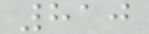810
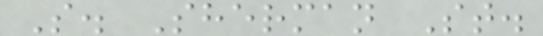S. Sherman St.
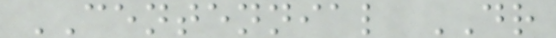CENTENNIAL DR
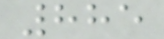885
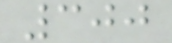300
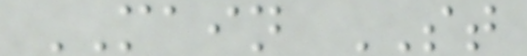MAIN ST
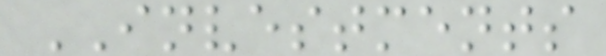INVESTMENTS
